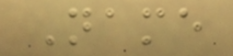Name
